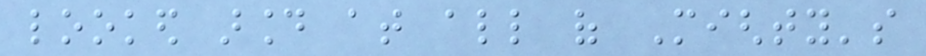looked around at all of Mighty's
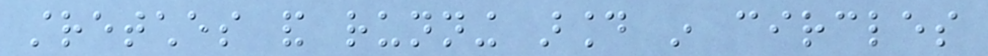stretches and running around in circles
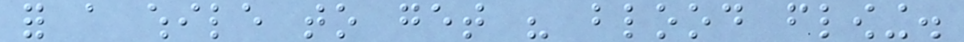for a while to get his blood flowing.
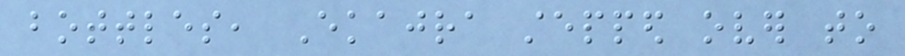bottles, Ekajra stepped over to
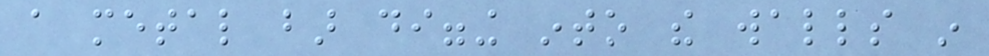a metal bar digging into the walls in
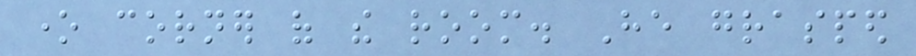one corner of the room. He grasped
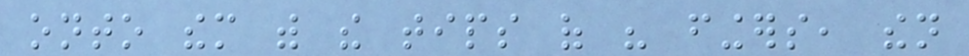onto them with the tips of his fingers, then
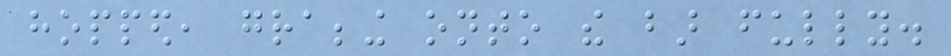hopped, grabbing onto the bar fully.
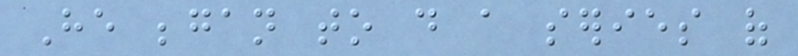He began to do a series of
